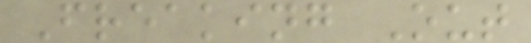Freaking Out
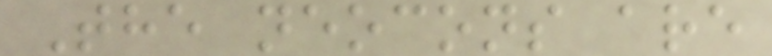The neocons are
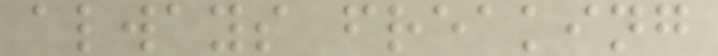always freaking
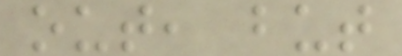out, but
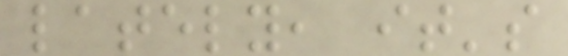lately, it's
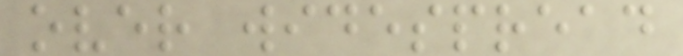over widespread
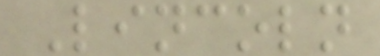Lincoln
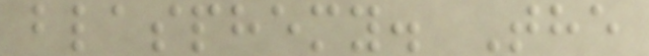blasphemy. The
